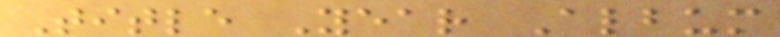Title Year Album
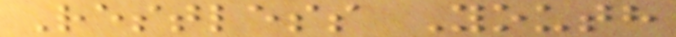Restless Youth
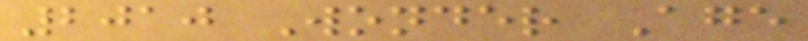2010 Wonder Age
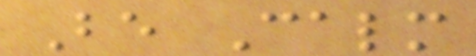Be Calm
